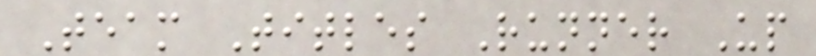Team Titles Runner Up
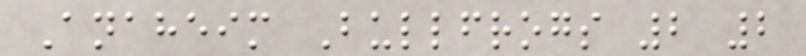Anaheim Bullfrogs 2 2
